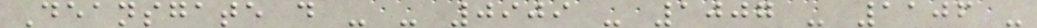Deansgate d - - 0909 - 1007 - 1106 -
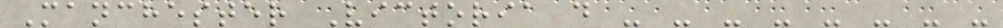Manchester Victoria d - - - - - - - -
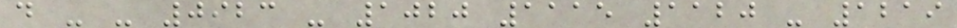d - - 0923 - 1020 1115 1120 - 1219
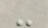-
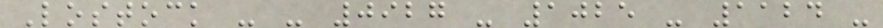Lostock - - 0927 - 1025 - 1124 -
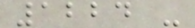1224 -
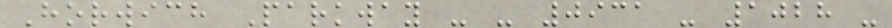Horwich Parkway - - 0931 - 1028 -
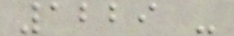1229 -
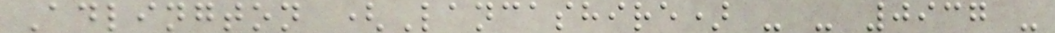Adlington (Lancashire) - - 0937 -
